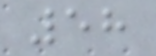58
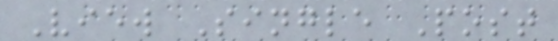View Single Post
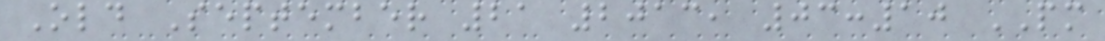Old September 21 2013, 03:10 PM
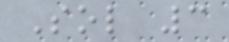Sol 3
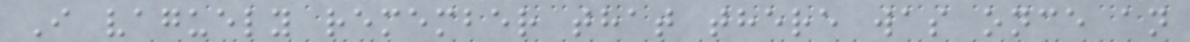I vaguely remember that there was once an
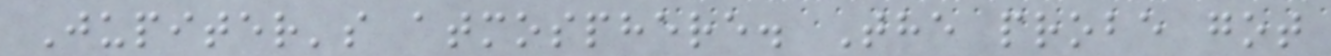Jupiter's atmosphere. The probe got
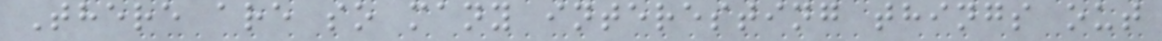There are so many interesting things out
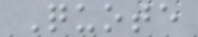Quote
